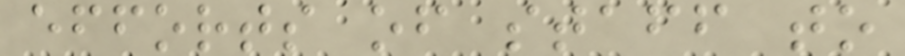efforts of staff to
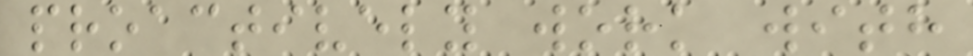proactively work with
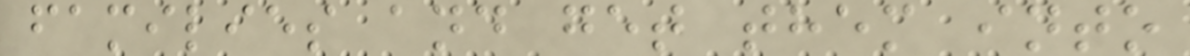families and get them into
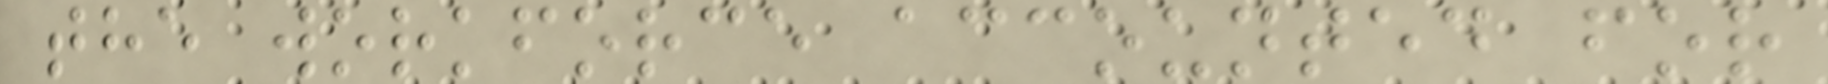the workforce accounted for
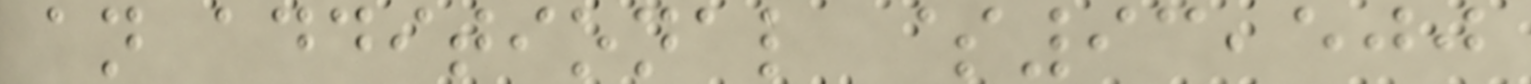an additional $93,500
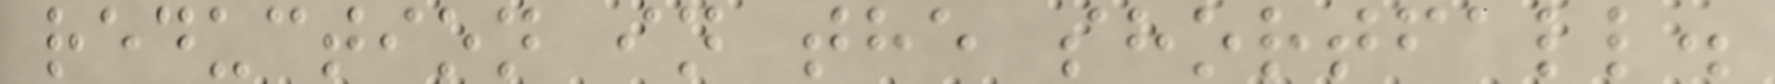reduction in the shortfall.
